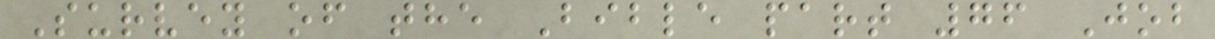Survey of the Bible part 76 Job
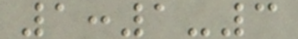1:1-3
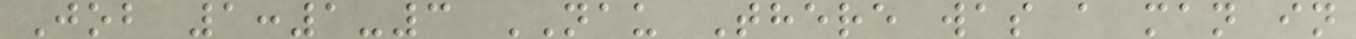Job 1:1-3 NAU There was a man in
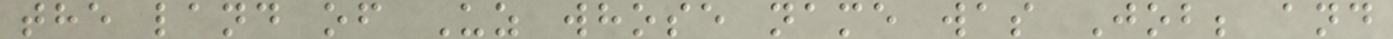the land of Uz whose name was Job; and
